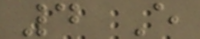4 E
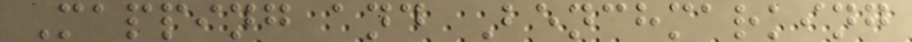Mapping and Benchmarking
